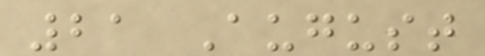21 August
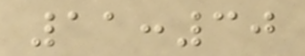11:30
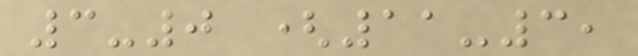3-0 (11-3,
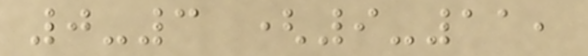0-3 (9-11,
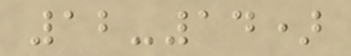12-14)
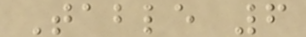Table 6
